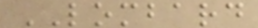LOMBARD
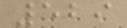529
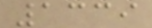1339
